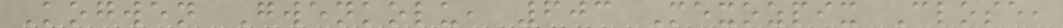Kogwen Gwenkolu, 603 Mexozpix Close,
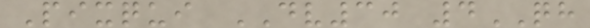Pixqui DV30 4QH
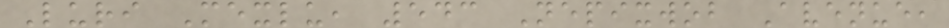Luri Mexlu, 543 Nepixwob Avenue,
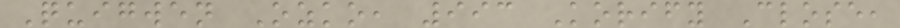Quigwen Ozko, 993 Korify Close,
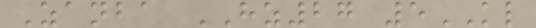Zanba HZ27 5KL
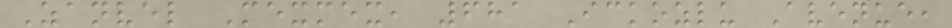Zanvel Mexmex, 681 Ickozlu Avenue,
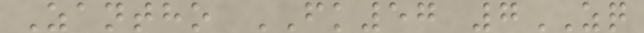Zantho FK57 7ZQ
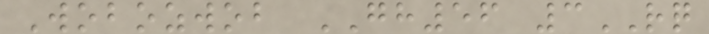Wobozwob GH56 3RQ
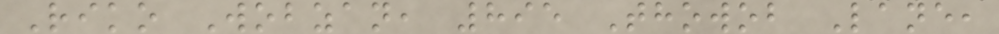Riko Wobzan, 895 Thowob Lane,
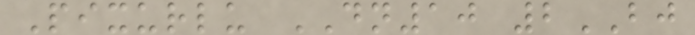Pixurlu DN10 2BJ
